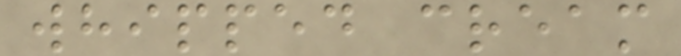whipped cream
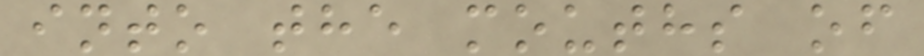into the mouths of
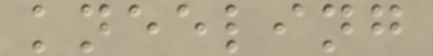kneeling
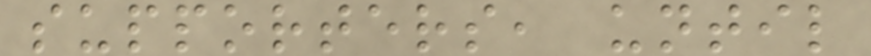supporters, until
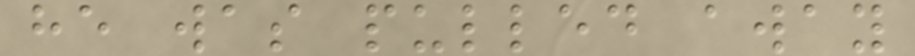he was pulled away
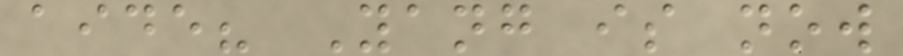aide? Yang is now
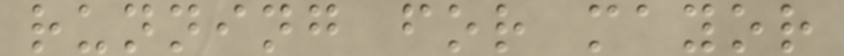running for mayor
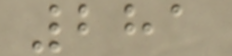281
